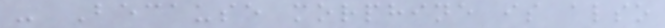- Because morphine is also
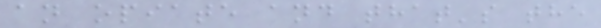an opiate and that's the
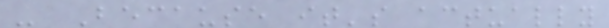- Because it's actually
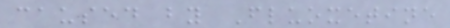caused by Fluoxetine
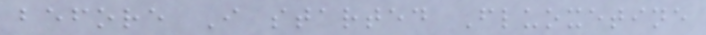before I started Fluoxetine
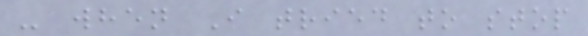- when I tried to stop
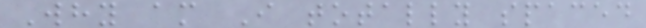Why am I totally spaced
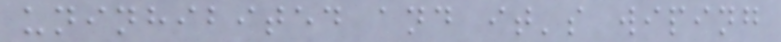uninhibited and it's wiping
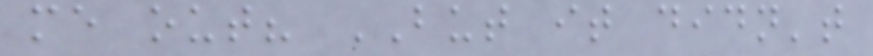me out? BUT it didn't
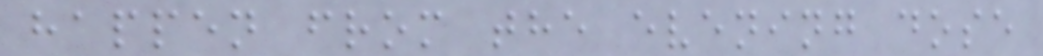happen from the evening dose
